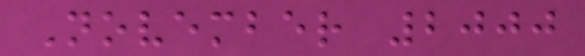November 2000
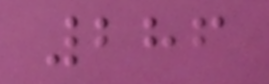286
